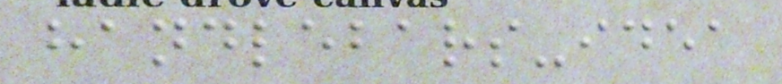handlebars-idea
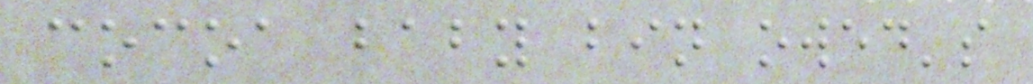cocoa baby bin owed's
